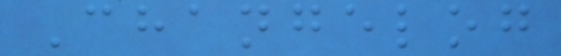Changelog
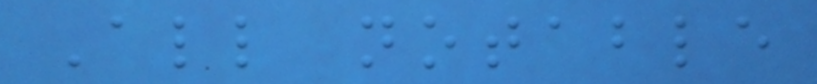All notable
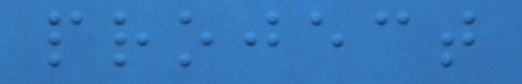project
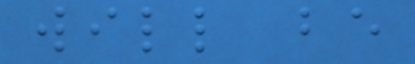will be
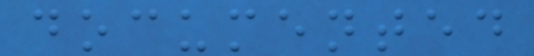documented
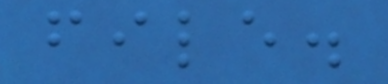file.
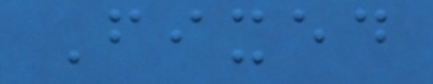Fixed
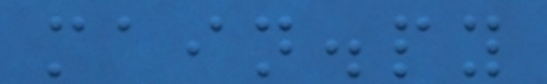main.py
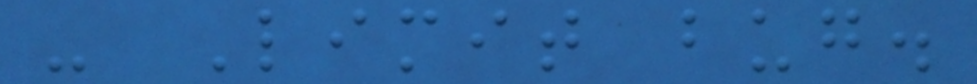- Limit bug.
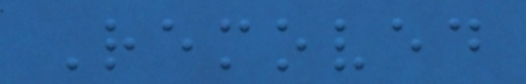Removed
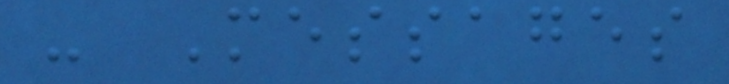- Messages
